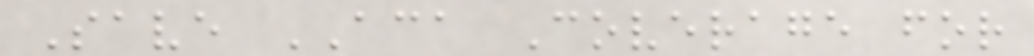Save ACA Coverage for
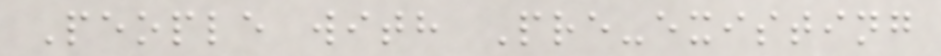People with Pre-existing
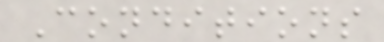Conditions
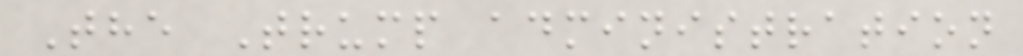The Trump administration
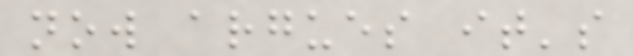now argues it's
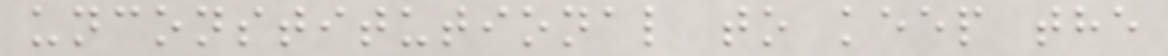unconstitutional to keep the
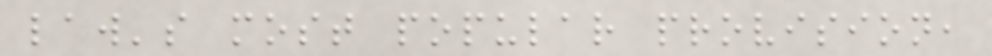law's most popular provision,
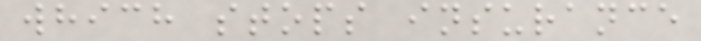which stops insurance
